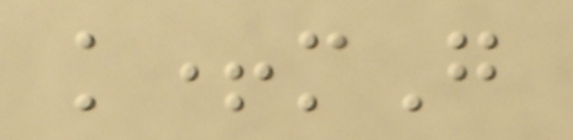k+mG
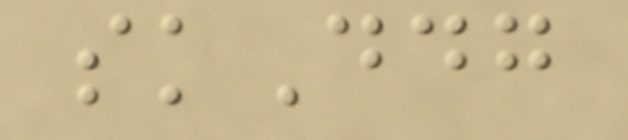skDdg
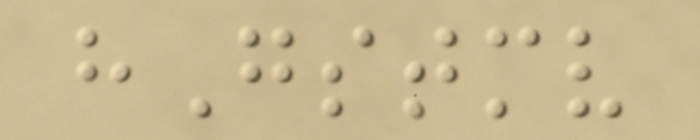hGstmv
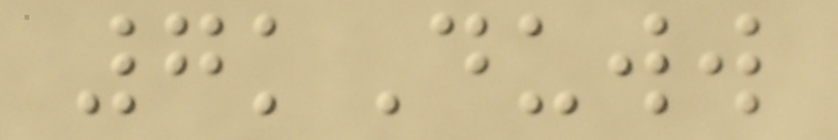7kDuww
